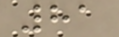81
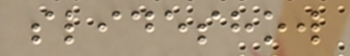slideshow
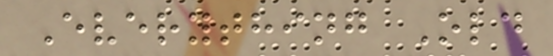Everything Old
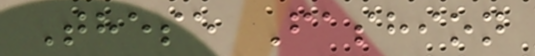These Fashion
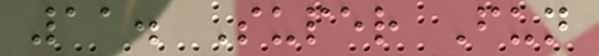11. Super Fun
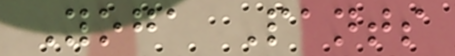Yoga Pants
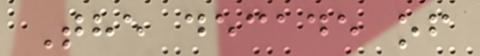The decade of
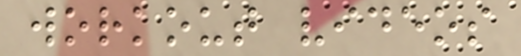workout videos
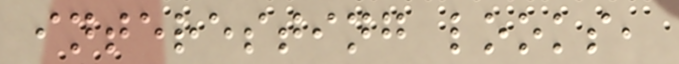interesting looks,
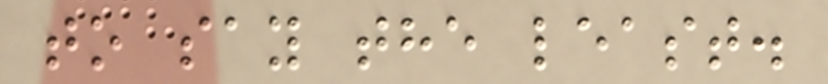to say the least.
